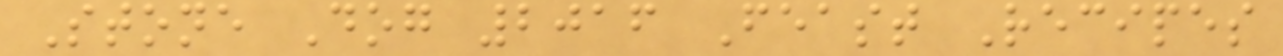Stone Dog 2016 Feast Recipes
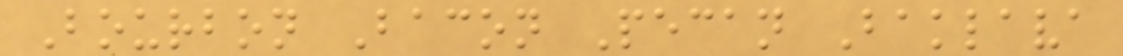Bourbon Bacon Pecan Baklava
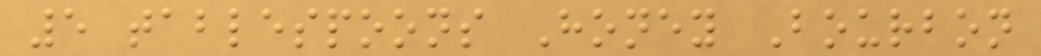5 tablespoons Honey Bourbon
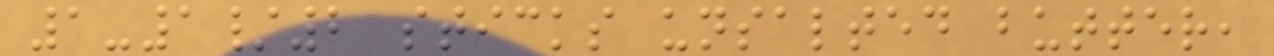1-1/2 sticks unsalted butter,
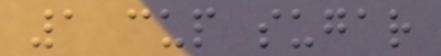1 cup sugar
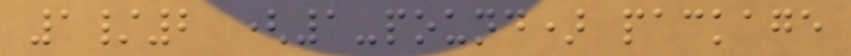1/2 (1-pound) package
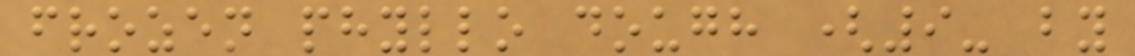frozen phyllo dough (9- by
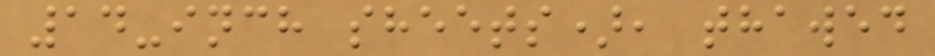14-inch sheets), thawed
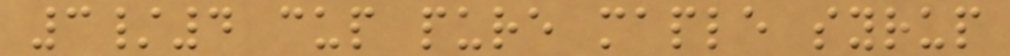3/4 cup pure maple syrup
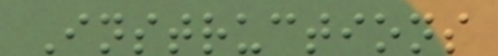Instructions
